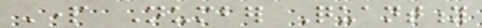Part Number Quantity
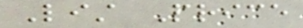List Price
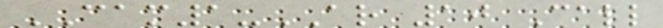CAM1-AR 10 Call
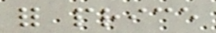for price
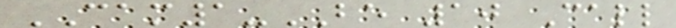CAM1-BE 10 Call
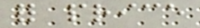for price
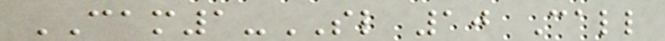CAM1-SL 10 Call
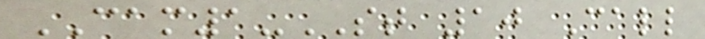CAM1-ST 10 Call
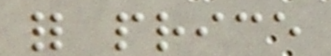for price
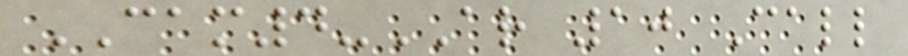CAM4-AR 10 Call
